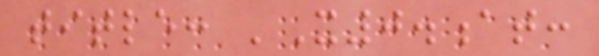title: 'X0.at:
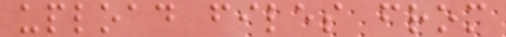upload files from
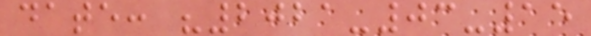date: "2021-03-15
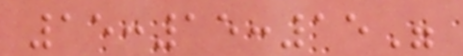15:15:15"
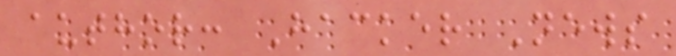author: Hacker News
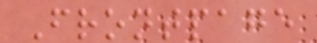Frontpage
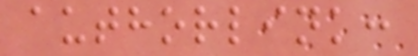authorlink:
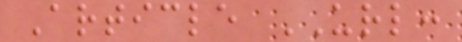Article URL:
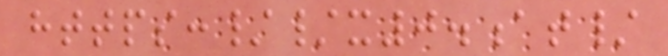https://x0.at/
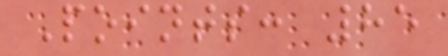Points: 85
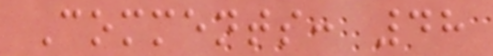Comments: 48
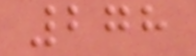278
